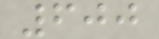600
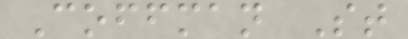Coffman St
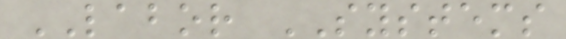LABOR SYSTEMS
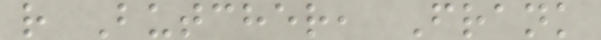r Butcher, Frank
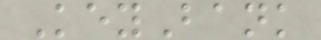KeyBank
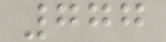777
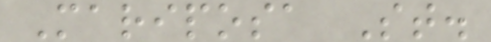Mariposa St.
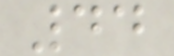44
